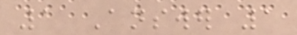1 Answer 1
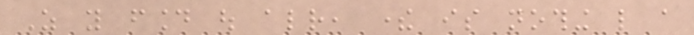As you found out already, there is nothing like a
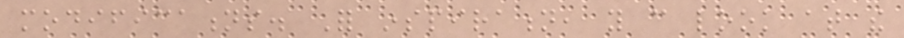modifications. For inspiration, you can look at the
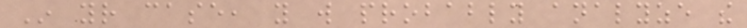In your case, you will probably analyze the
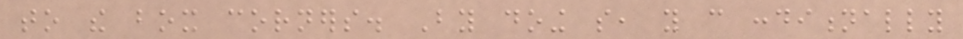to the box corners. By doing so, you can conditionally
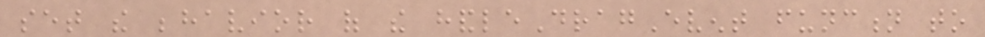set the behavior of the handleDragEvent function to
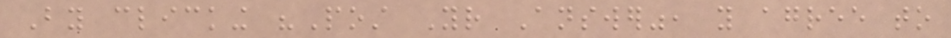By clicking "Post Your Answer", you agree to
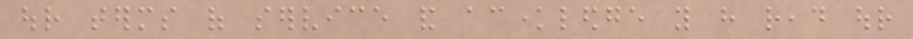our terms of service and acknowledge you have read our
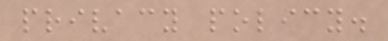privacy policy.
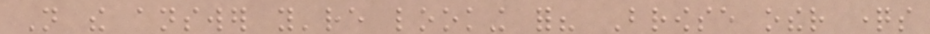Not the answer you're looking for? Browse other questions
